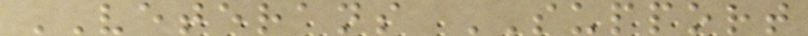VETERANS SUPPORT
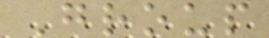Group
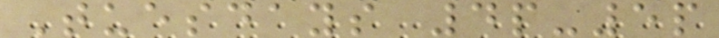Tuesdays 4p-5p
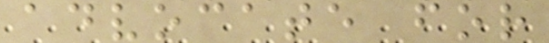advocate for
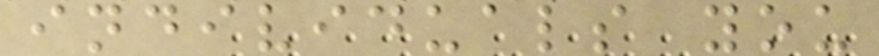individuals you
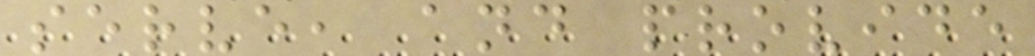serve, and provide
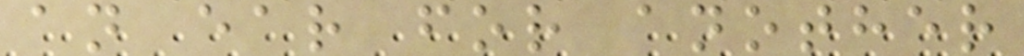an ear for another
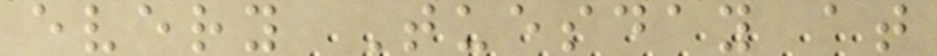every Tuesday at
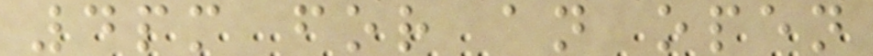4pm for an open
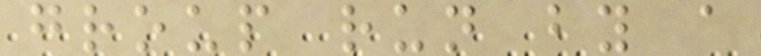group run by a
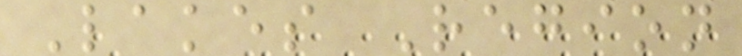Lakes Region
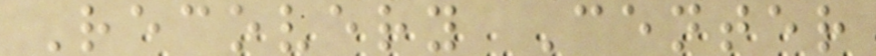Recovery Center
